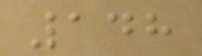148
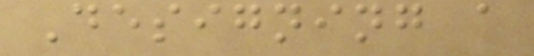Designing a
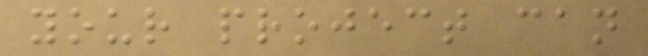your project can
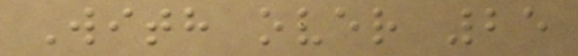With over 25
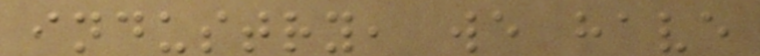industry, we have
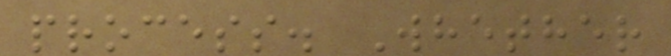process. Whether
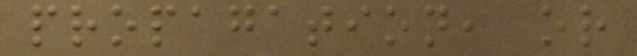propagation, or
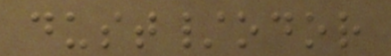dust/odor
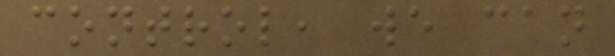control, we can
